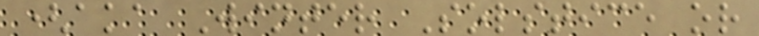(aka Winter Solstice or
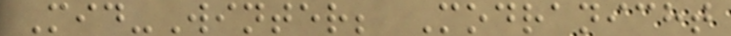Mid-Winter; Modranicht
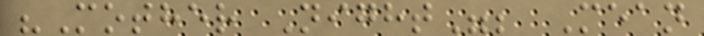"Mother Night"; Mean
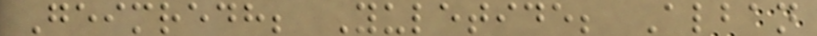Geimredh; Yuletide; Alban
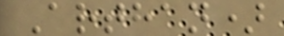Arthan)
